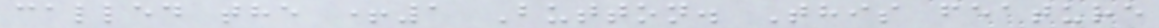called the +1 Button. This feature
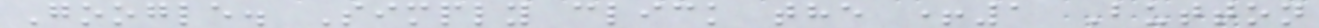Google. Simply click the +1 Button
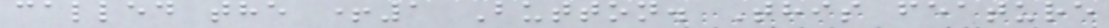called the +1 Button. This feature
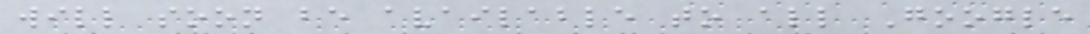will soon be available to all Google
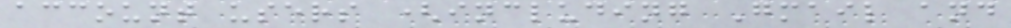account users (including Gmail and
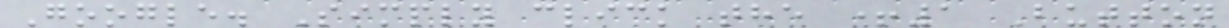Google. Simply click the +1 Button
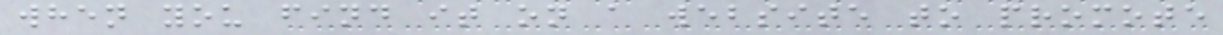when you find it on a website to promote
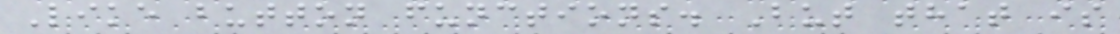Like button functions. But that is
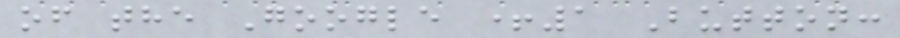of the Google +1 Button:
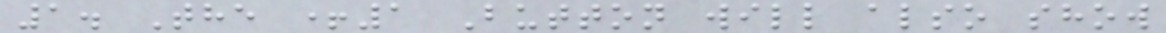1. The +1 Button will also show
